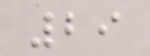29
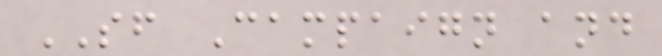SF Campaign and
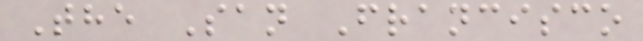The San Francisco
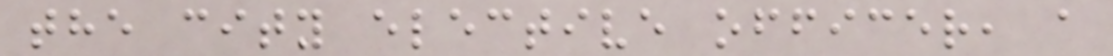the city elective officer, a
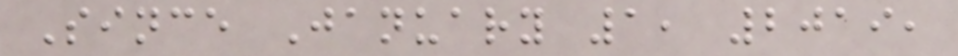Since January 1, 2019,
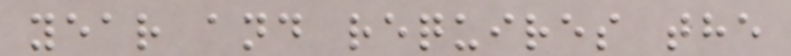year and requires the
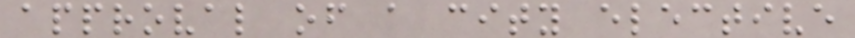approval of a city elective
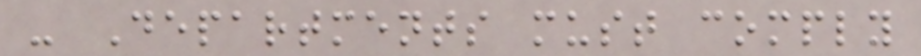- Departments must comply
